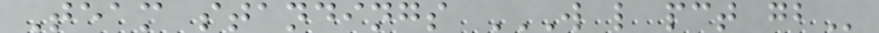Team standings W L PCT GB
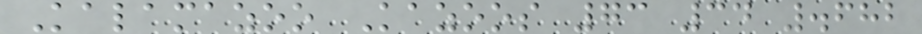Kalamazoo Kazoos 73 34 .682
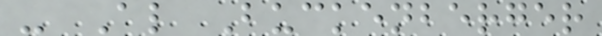- Al Buckenberger
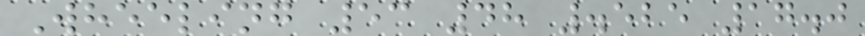Wheeling 53 48 .525 17.0
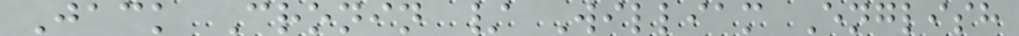Jack Cronin / William English
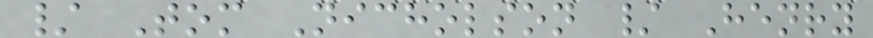/ Tom Nicholson / Henry
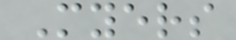Myers
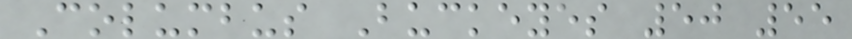Columbus Buckeyes 50 55
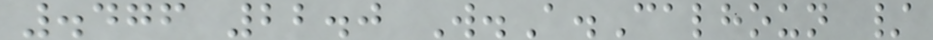.476 22.0 W.A.Calhoun /
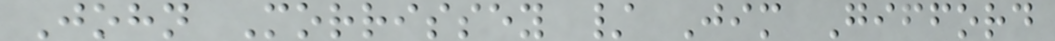John Morrissey / Jim Gifford
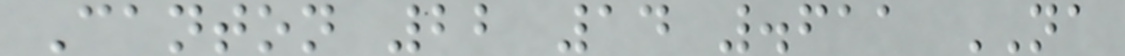Canton 22 14 .611 NA
